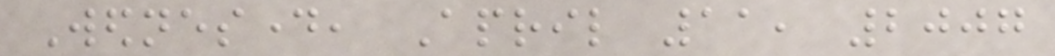Wednesday, April 11, 2007
